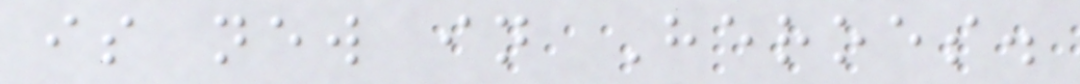is new in Heroes.
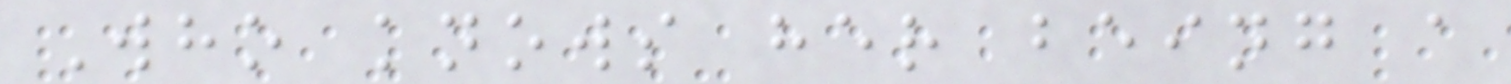Who knows her being a
